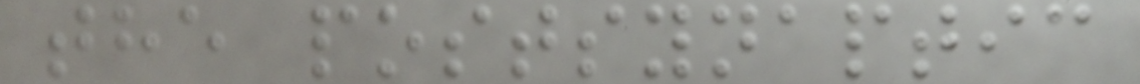the postsynaptic
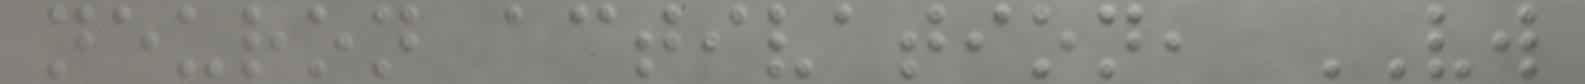neuron activation, VW
